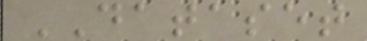DATASET
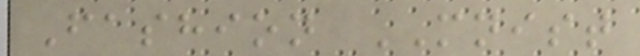Fashion MNIST
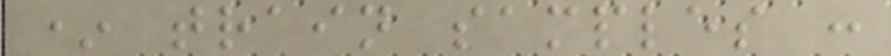* train samples :
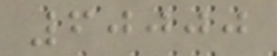60000
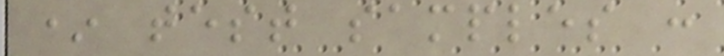* test samples :
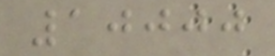10000
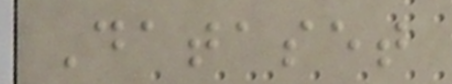Dataset
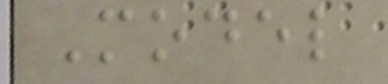Model
